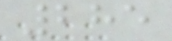285
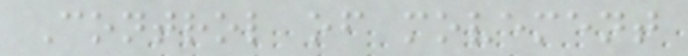Control of movement
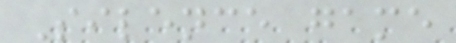Silence game
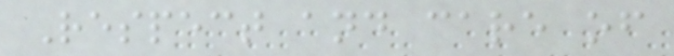Respect and care of
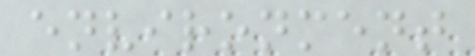environment
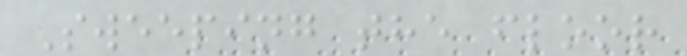Sweeping the floor
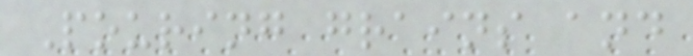Pouring grains and
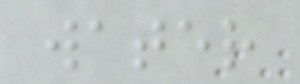water
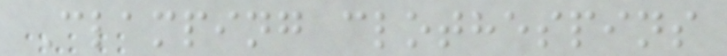Clamping clothespins
